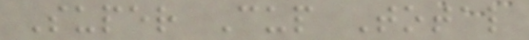Super Cup Total
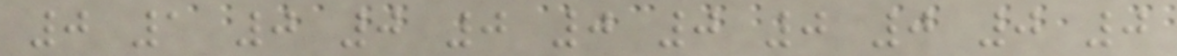0 1 0 0 0 0 0 0 0 0 0
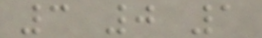3 0 1
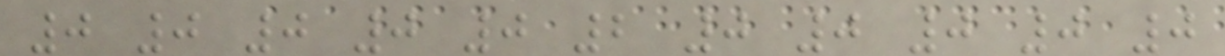0 0 0 0 0 2 0 0 0 0 0
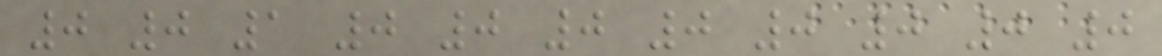0 0 1 0 0 0 0 0 0 0 0
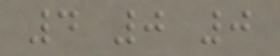4 0 0
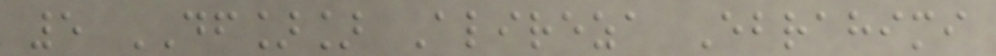5 DF]] Alireza Ebrahimi
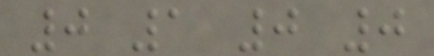0 1 0 0
